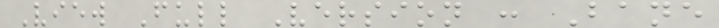View Full Version : Bane
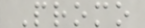Promo
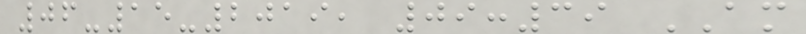06-15-2019, 09:39 AM
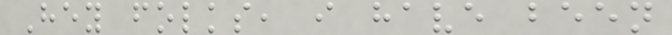Hey folks, i have been
